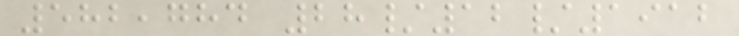582,784 28/12/1912
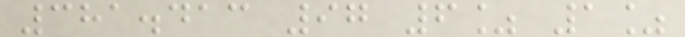381.413 97 6% 1%
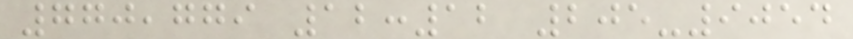770,779 12:12 205-9054
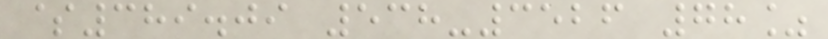$389.09 538-3526 78%
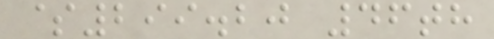$299.20 46th
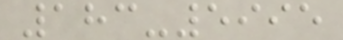183-5995
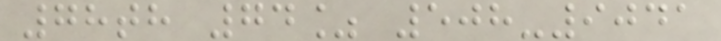78th 74% 508-9041
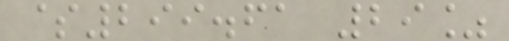$299.61 29%
